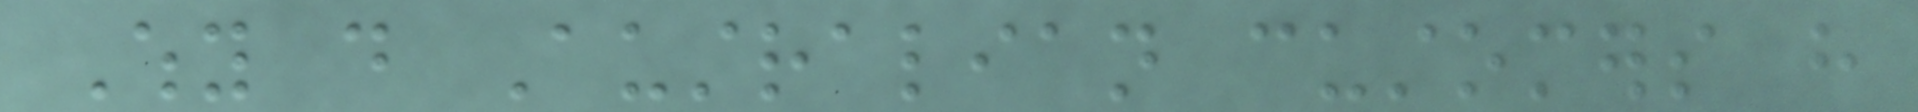Why do Australian customers have
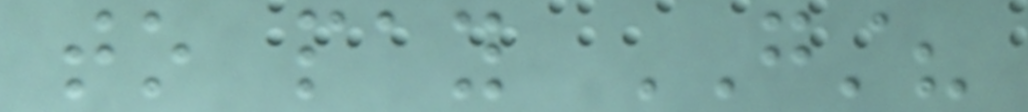to pay GST?
